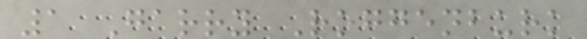1 Garry Roggenburk
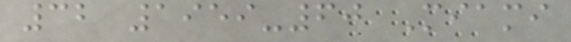32 1959-60 Miami
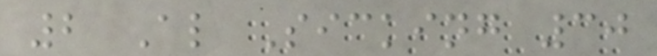2 Al Sicking 30
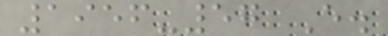1956-57 E.
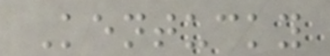Kentucky
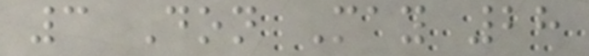3 Don May 28
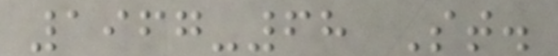1967-68 St.
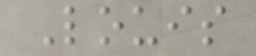Louis
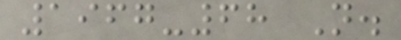1967-68 N.
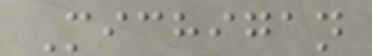Michigan
